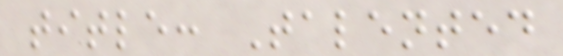title: Talented
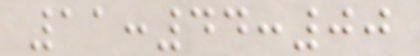11:44:00
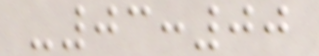-03:00
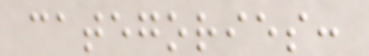categories:
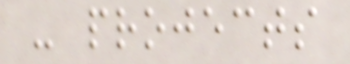- projects
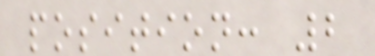position: 2
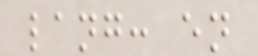lang: en
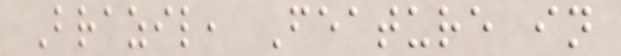Brazil, Feature in
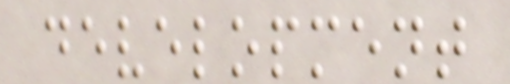development
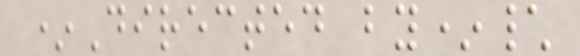*Directed by*\
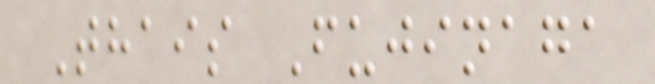Thais Fujinaga
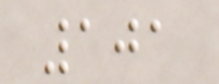101
